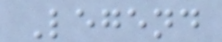Legend
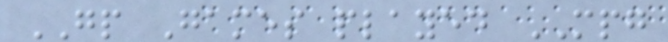GP Games played MPG
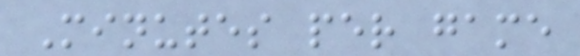Minutes per game
